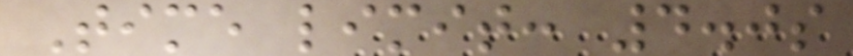Time limit: 4.0s
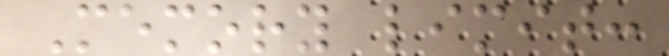Memory limit:
